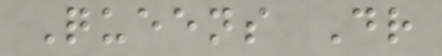Queens Dr
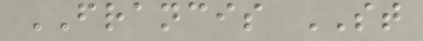FRANCIS ST
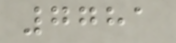7781
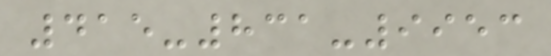415-831-9953
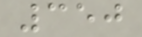350
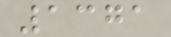1371
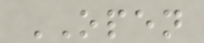OPEN
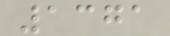1371
